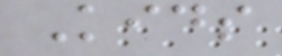Kids
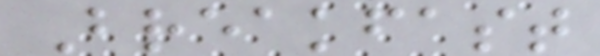Breakfast
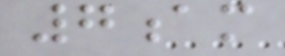7am
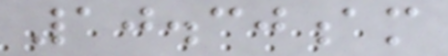10.30am
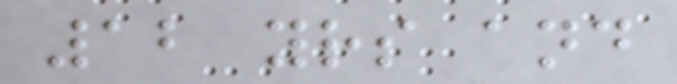12 yrs and
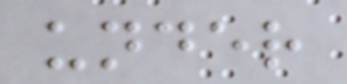under
